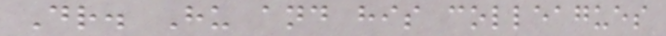Dr. Hu and his colleagues
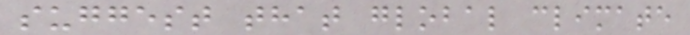suggest that global climate
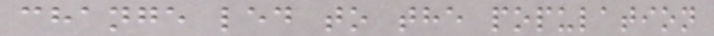change led to the population
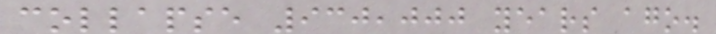collapse 930,000 years ago.
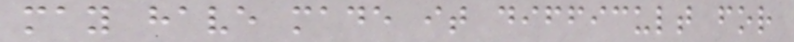may have made it difficult for
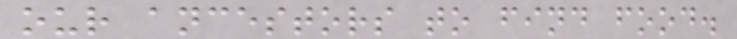our ancestors to find food.
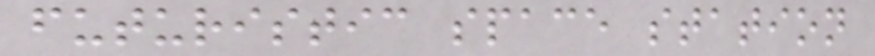futuristic space station
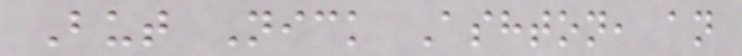But Nick Ashton, an
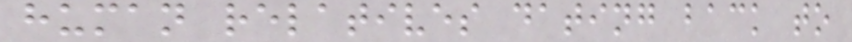human relatives dating back to
